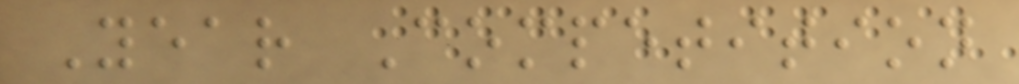Year Competition
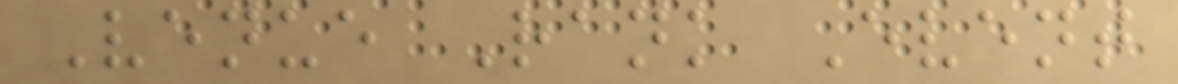Venue Rank Event
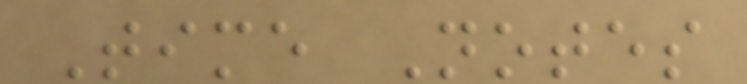Time Notes
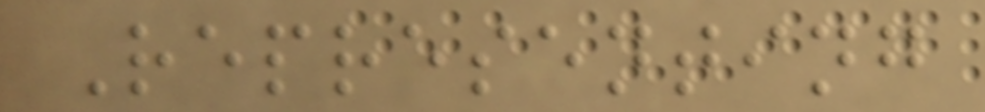Representing
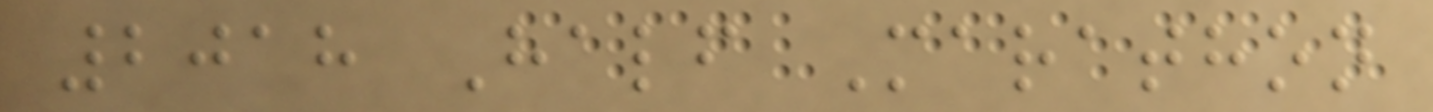2018 Half Marathon
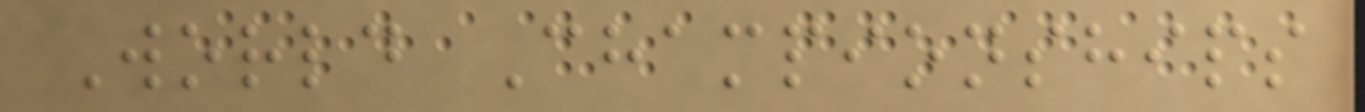World Championships
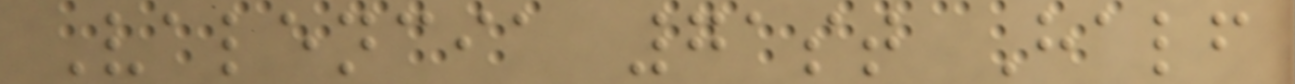Valencia 71st Half
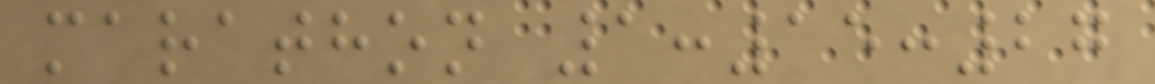marathon 1:15:27
